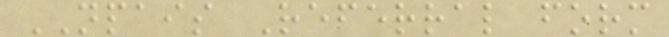NPAIS Referral form
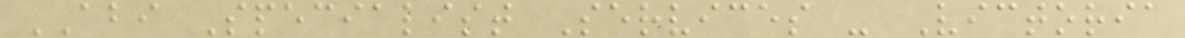ABI Specialist Services - Victoria
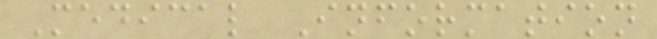Medical Information
